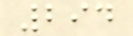294
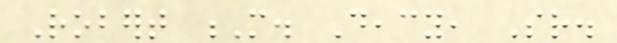Robert M. Deacy, Sr.
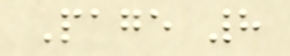Page 8
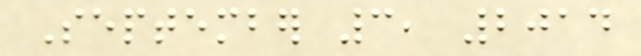September 3, 2014
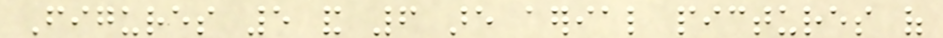Figures 5 and 6 are aerial pictures of
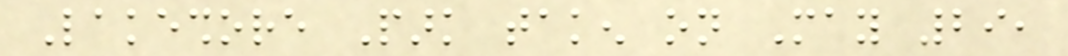Lakeshore Park taken on May 29,
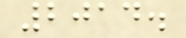2014.
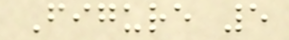Figure 5
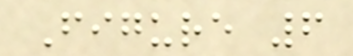Figure 6
